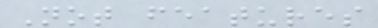Not features
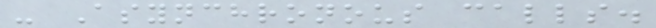- Asynchronous calls.
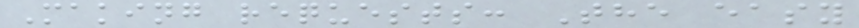Making requests: The easy
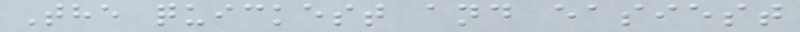The quickest and easiest
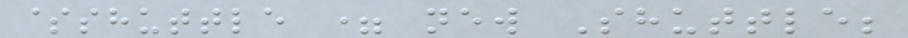$shuttle = new Shuttle;
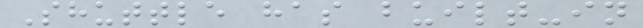Shuttle has built-in
